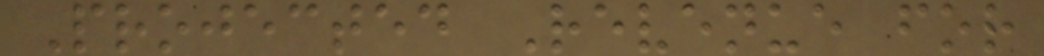Projected Revenue for
